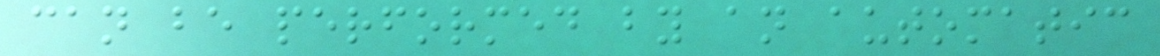can be performed by an automatic
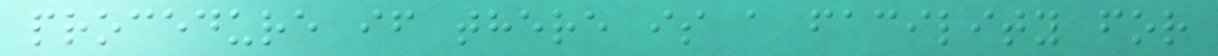procedure if there is a facility for
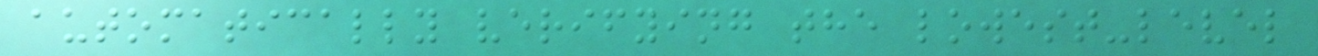automatically verifying the lowest-level
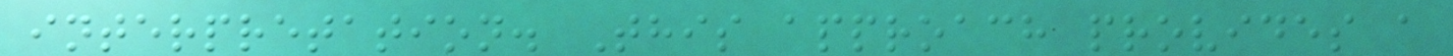interpretation. This approach provides a
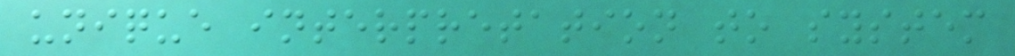unique interpretation to system
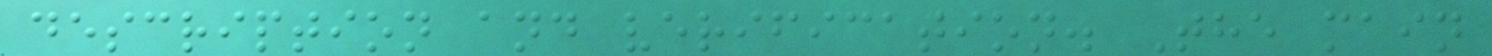description and verification. The main
